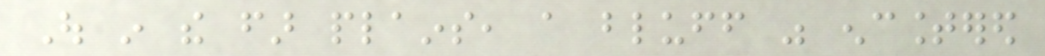Out in the far plains, a bluff was encountered
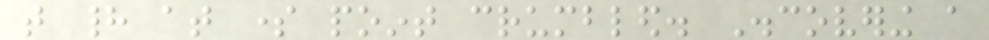that had at some point crumbled. Discovering a
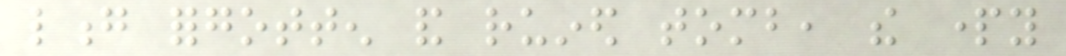long forgotten and ruined tomb, the party
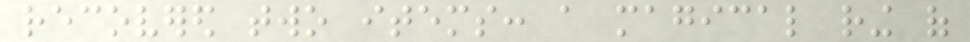recovered two items: a magical ring of
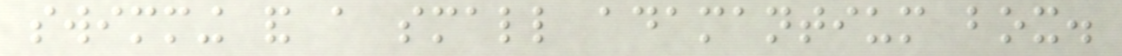swimming and a small adamantium box.
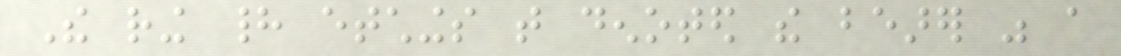The ring had etchings that denoted the bearer was a
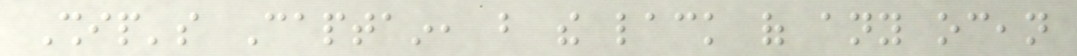Ship's Captain, but the lack of any ocean
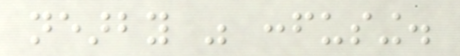nearby was confusing.
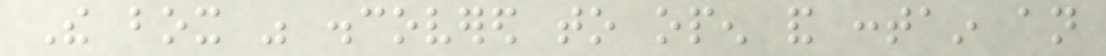The box was discovered to open and contain an
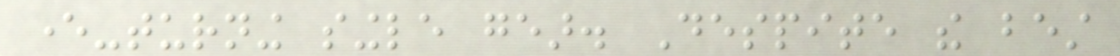ever-turning single gear. Despite the best
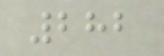282
